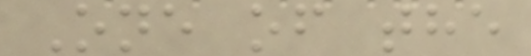One of the
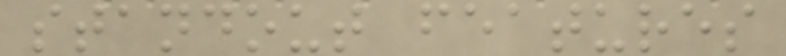standout features
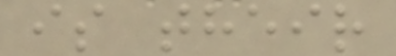is their
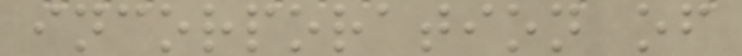incorporation of
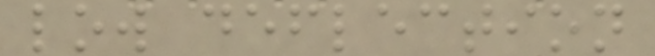low deflection
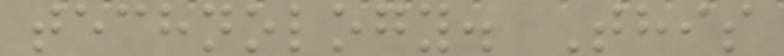technology. This
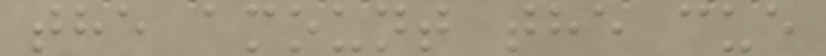the amount the cue
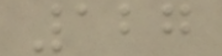127
